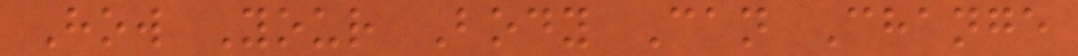How Your Body Can Change
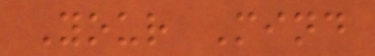Your Mind
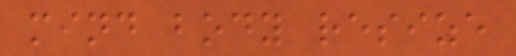mind body resize
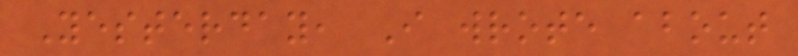Yesterday, I wrote about
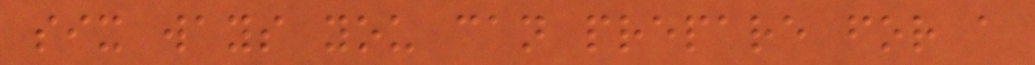six ways you can prepare for a
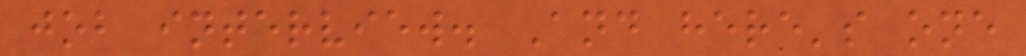job interview. And here's one
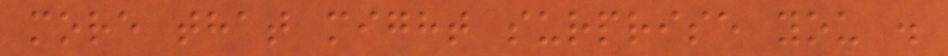more that might surprise you .
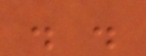. .
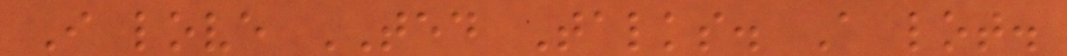I love TED Talks. A lot.
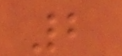2
